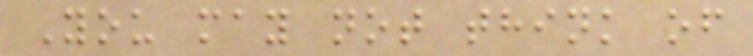You may not think of
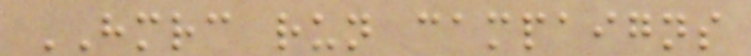HMRC run campaigns
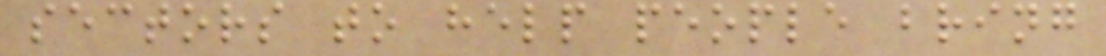sectors to help people bring
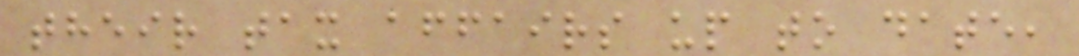their tax affairs up to date,
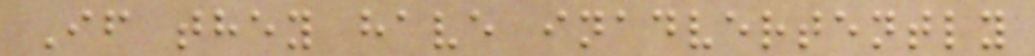If they have inadvertently
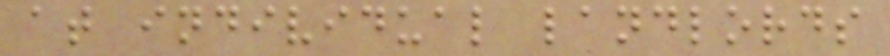at individual landlords
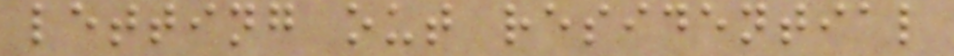letting out residential
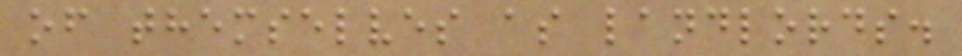of themselves as landlords.
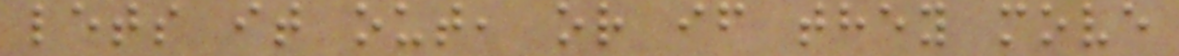lets it out, or if they move
